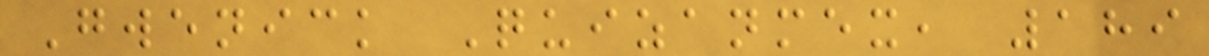Gwenick Quizanmex, 189
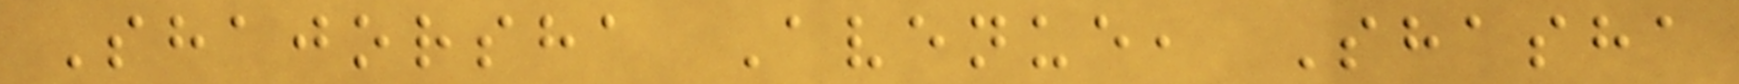Shajorsha Avenue, Shasha
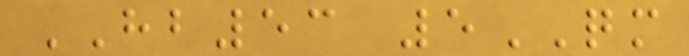HB53 5QM
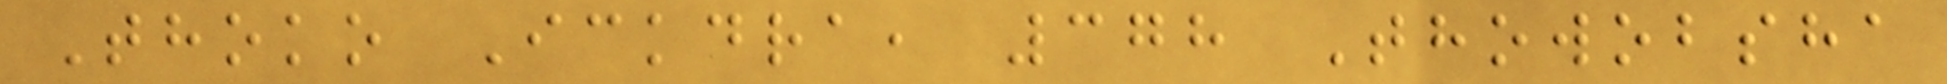Thoko Ickdra, 378 Thowobsha
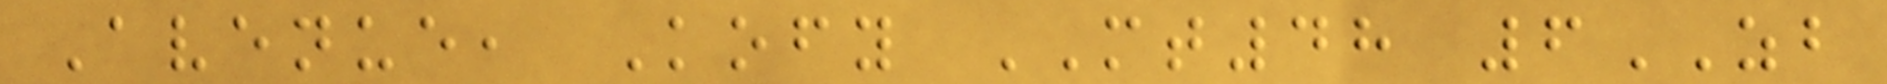Avenue, Kofy MT48 6ZB
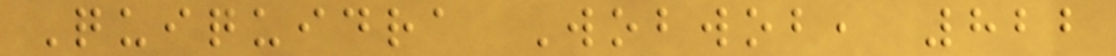Quiquidra Wobwob, 822
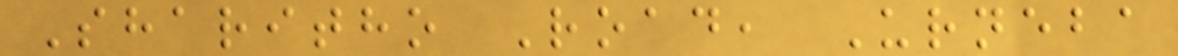Sharitho Road, Urneba
